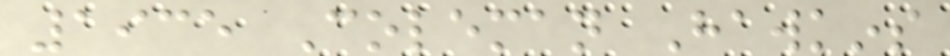1935 Coleman Hawkins
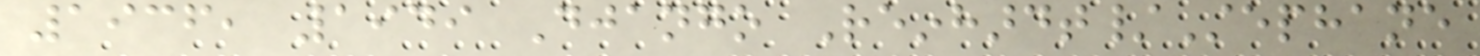1936, 1949 Django Reinhardt/Stephane
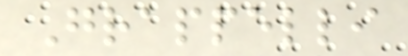Grappelli
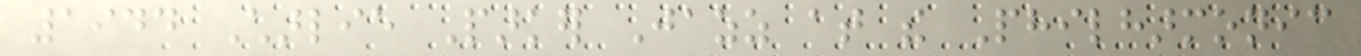1944 Charlie Parker Jazz at the Philharmonic
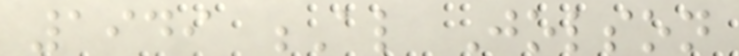1949 Al Jolson
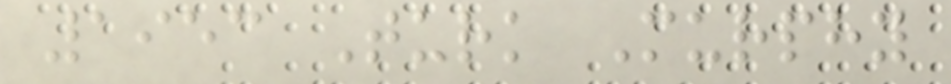1953 Turk Murphy
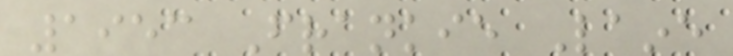1953 Frankie Laine
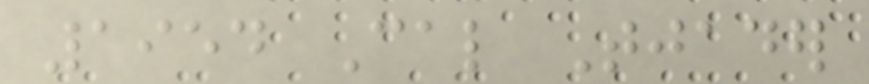1954 Cal Tjader
